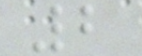2
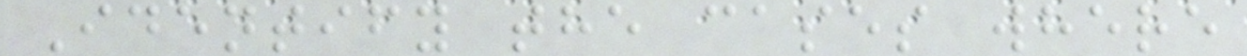Identify the cases where
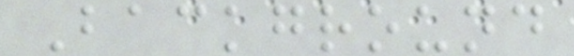Background
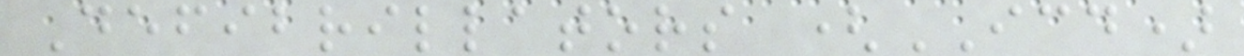Defibrillators (ICD)
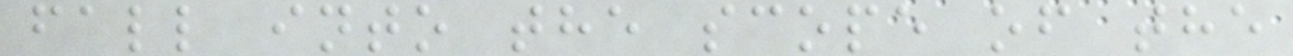fall into the scope of the
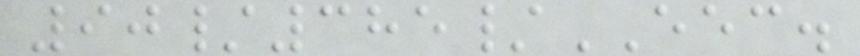90/385/EEC.
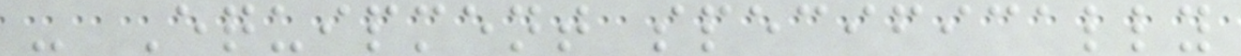- Equipment specifically
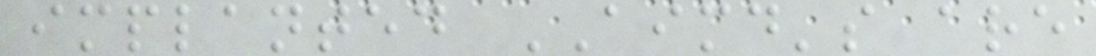implanted AIMD's are
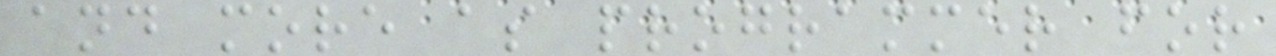and more as programmer for
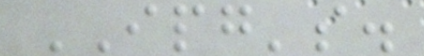IPG's.
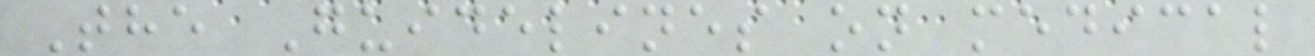The Guidelines on medical
